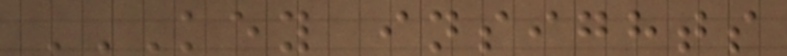KEY INSIGHTS
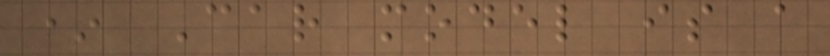* Car model is a
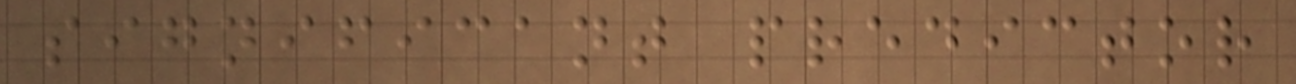significant predictor
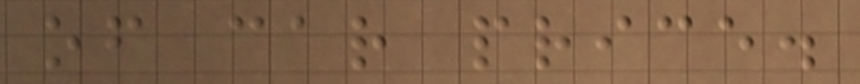of car price.
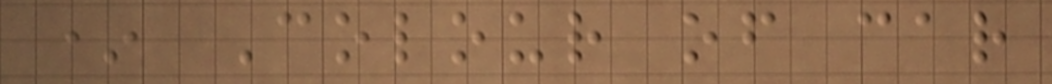* Colour of car
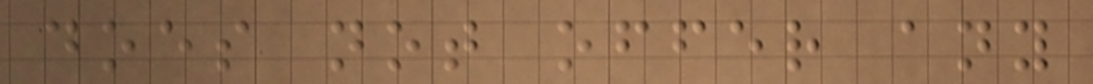does not offer any
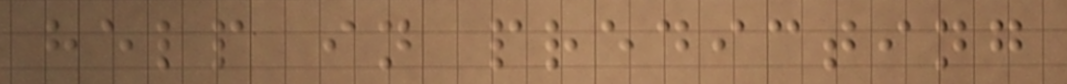help in predicting
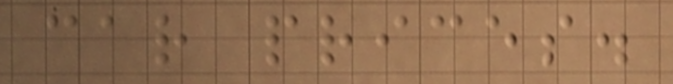car prices.
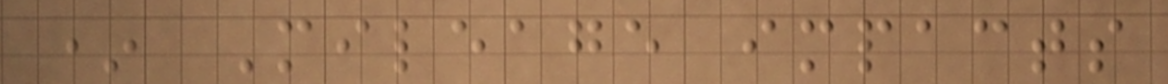* Mileage impacts
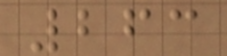263
